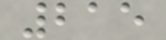215
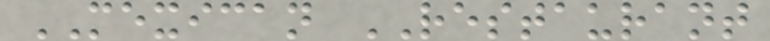MEXICAN RESTAURANT
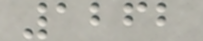1262
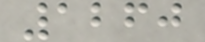1260
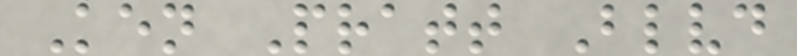Ken Pratt Blvd
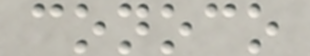conoco
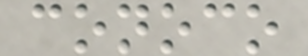conoco
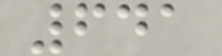641
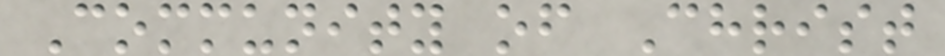Community of Christ
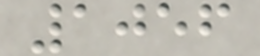1056
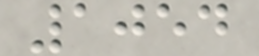1054
